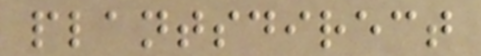plantsdirect
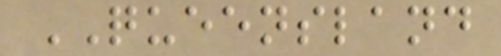QUEENSLAND
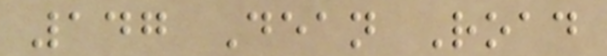147 Dean Road
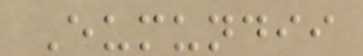Eumundii
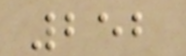252
